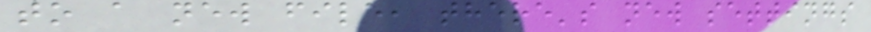to a new file, there's new settings
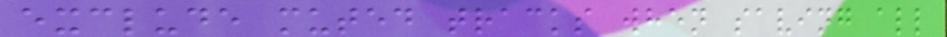exclude muted tracks when saving all
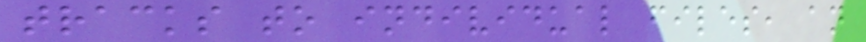tracks to individual files, an
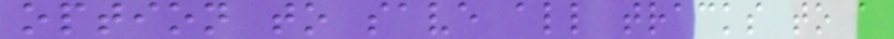option to save all tracks to a
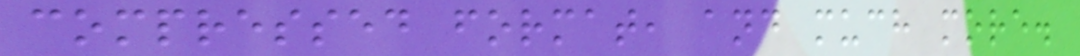compressed format, and much more.
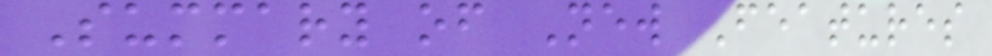Summary of New Features
